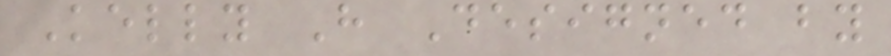Kelly H Designed by
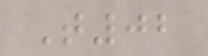T02
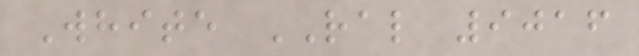White RAL 9016
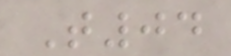T04
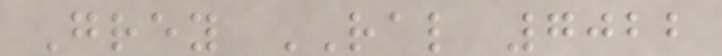Grey RAL 7022
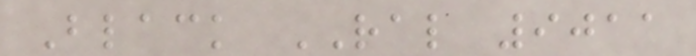Black RAL 9011
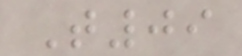T09
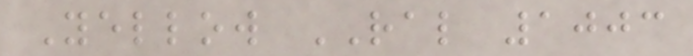Yellow RAL 1003
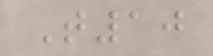T10
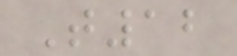T12
